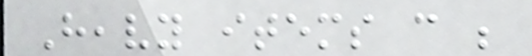Heavy items can be
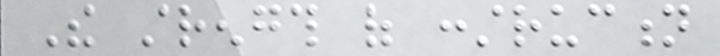The strength of construction
